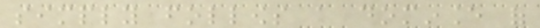simply follows a dominance of
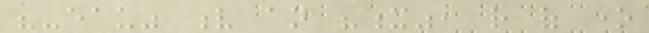"-eau" v an "x", rather of one
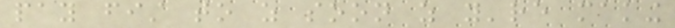pay fist to as soon as you're making
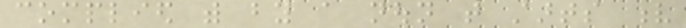complied with by a noun that starts v
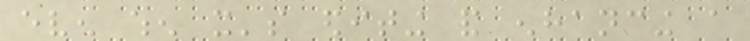even when it's editing and enhancing a
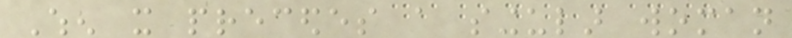When it precedes a singular woman
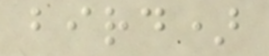bird)
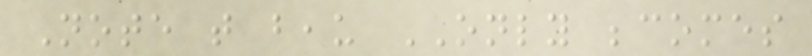Note that beau ONLY becomes
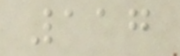117
